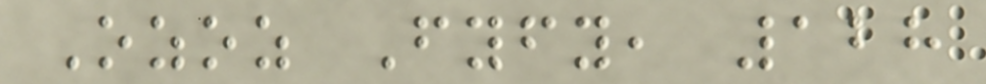Ozoz Fyfy, 128
